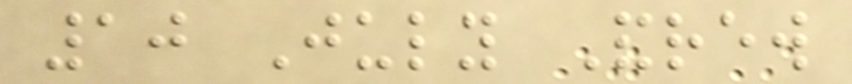10 July Andrew
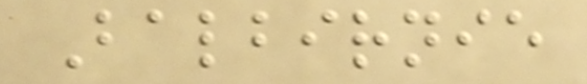Balbirnie
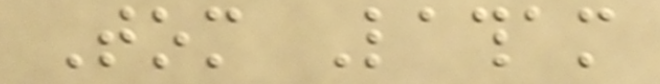Tom Latham
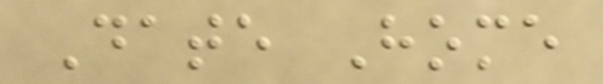Date Home
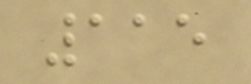115
